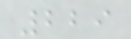229
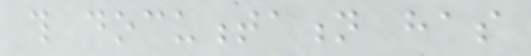this documentation has
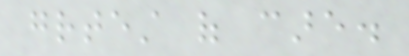greatest of care.
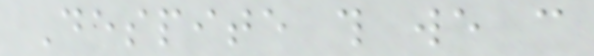Despite this we can
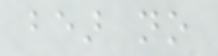bear no
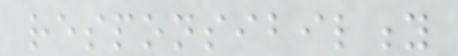responsibility
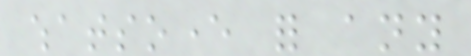whatsoever for any
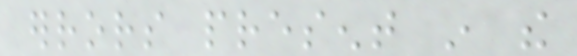errors present in the
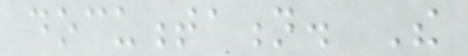documentation. The
